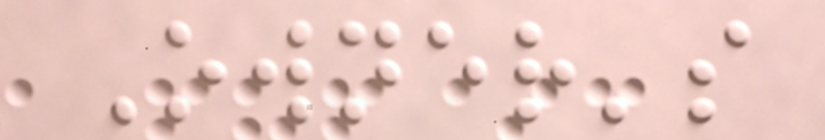Owner's
